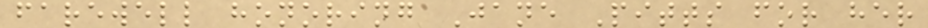farewell honoring Jane Pitts for her
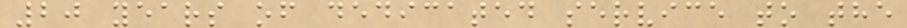20 years of dedicated service to the
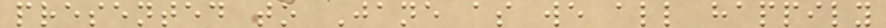presented to Jane as we all happily
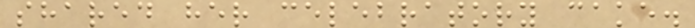shared her celebratory cake.
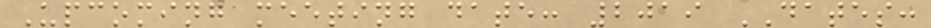Upcoming meeting date: 2019 DATES:
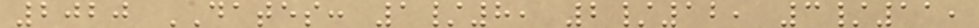2020 DATES: 1/8, 2/12, 3/11,
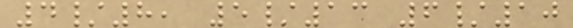4/8, 5/13 6/10
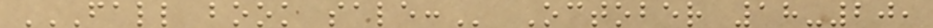FALL BOOK SALE: October 18-20,
